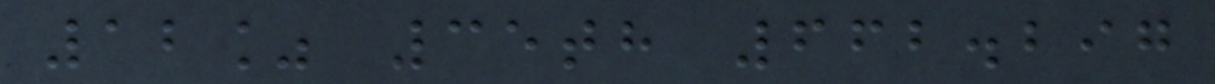12% 35th 662.297
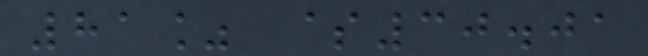81% $30.01
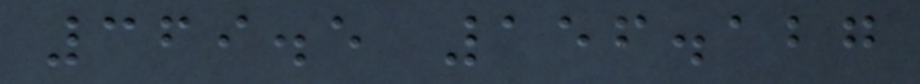369.5 156.127
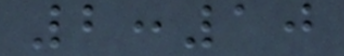2:10
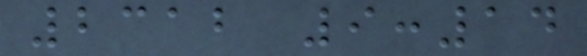2312 9:14
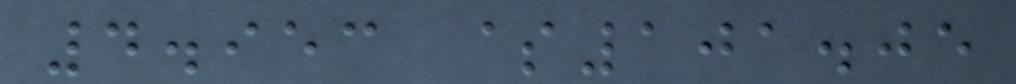4.953 $101.05
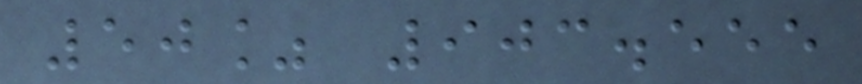50% 903.555
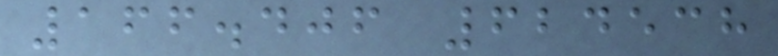166.406 624538
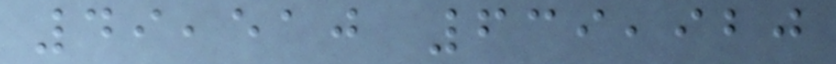49,510 639,920
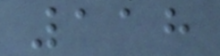118
